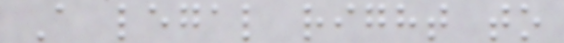A legal right to
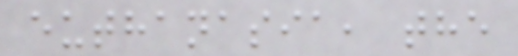euthanasia, the
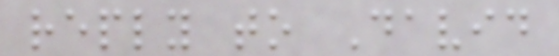reply to David
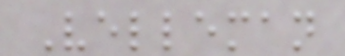Velleman
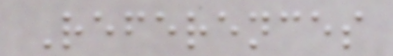References
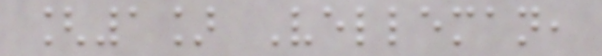[1] Velleman,
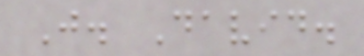J. David.
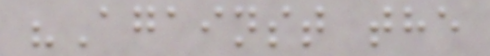"Against the
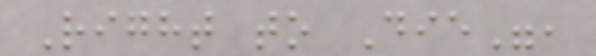Right to Die",
